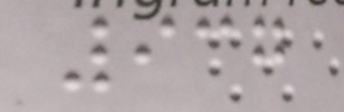937
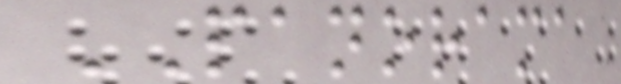PANORAMA
